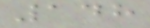148
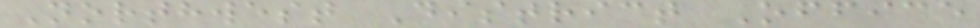Northwest District Office
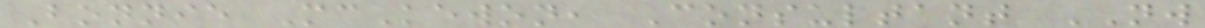Bonnie McKewon, Consultant NW
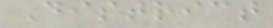District
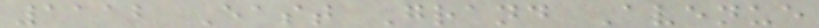1112 East Grand Avenue
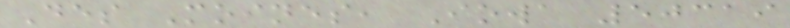Des Moines, Iowa 50319
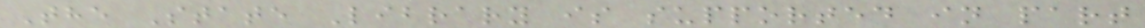The State Library is supported in part
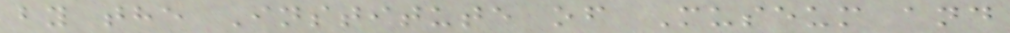by the Institute of Museum and
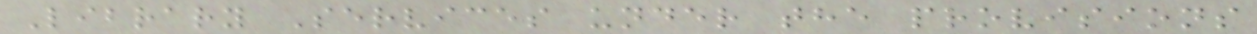Library Services under the provisions
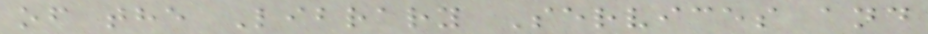of the Library Services and
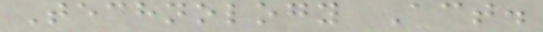Technology Act.
